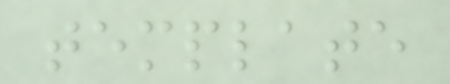template
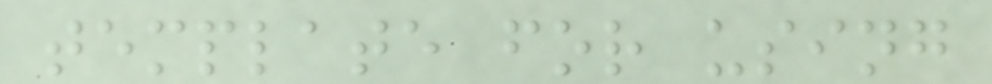template for using
